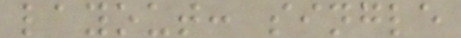layout: single
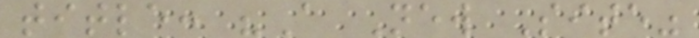title: "A New Site"
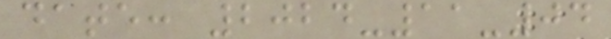date: 2024-11-04
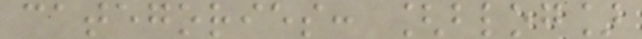categories: [blog]
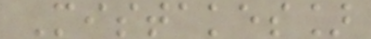Mistakes]
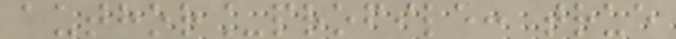author_profile: true
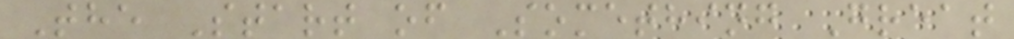The Start of Something Great
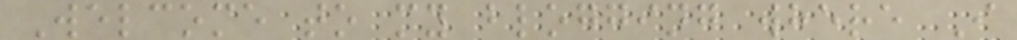Welcome to my blogging where I
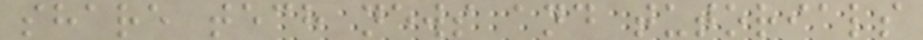share tech news and tutorials
